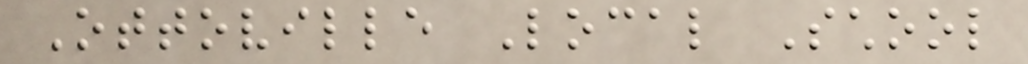Ottoville Local School
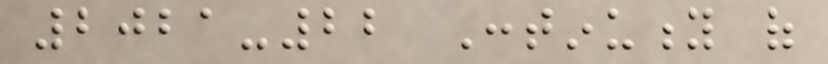2021-22 Continuity of
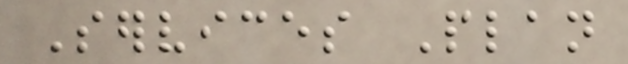Services Plan
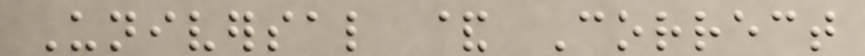Universal & Correct
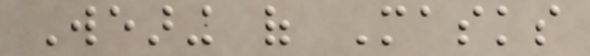Wearing of Masks
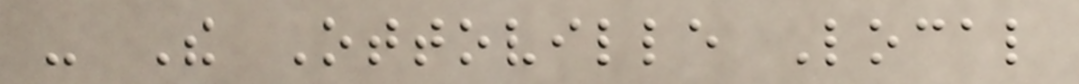- The Ottoville Local
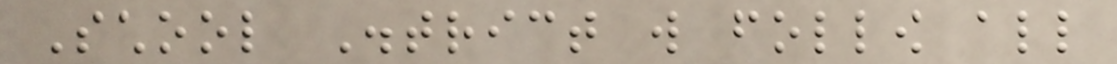School District will follow all
